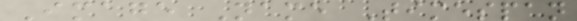Image Name Timespan
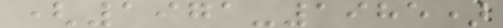(1971-1985)
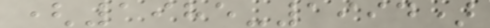(1985-1994)
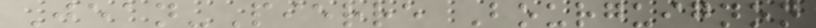Jean-Pierre Bourguignon
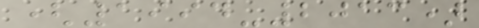(1994-2013)
